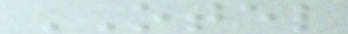OTEL
